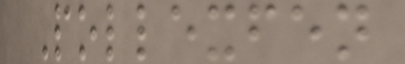Pollexfen
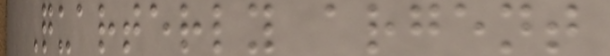Quarterly argent
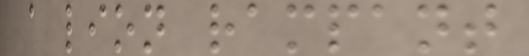a lion rampant
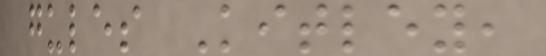gules Kitley,
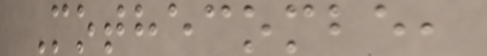Mothecombe,
